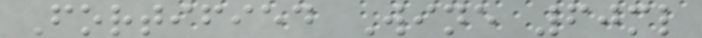Fortified Wine 60ml
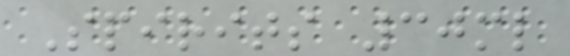Spirits 30ml
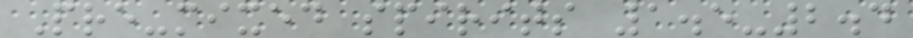Pre-mixed spirits 1.5-2.4
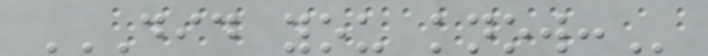DID YOU KNOW:
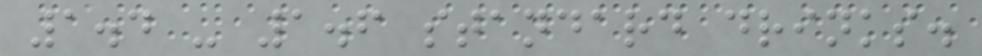1.4 - 1.6 standard drinks.
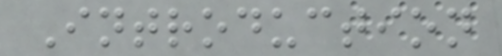Introduction
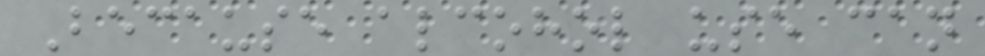Because alcohol use can
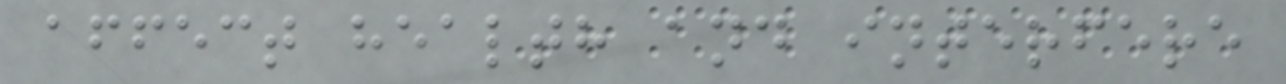affect health and interfere
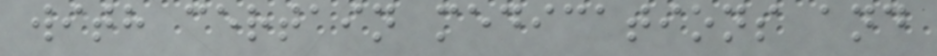with certain medications and
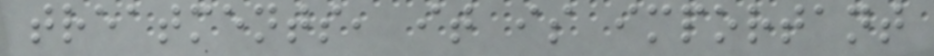treatments, it is important
